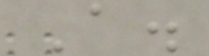A.
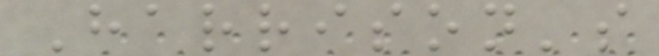Harrison's
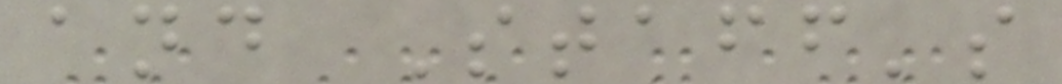and Staff's
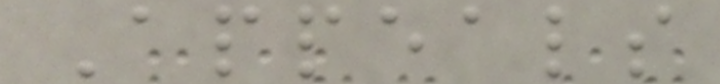Appeals
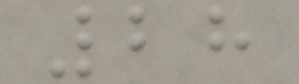28
